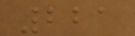221
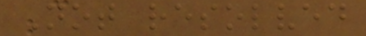Not resolved
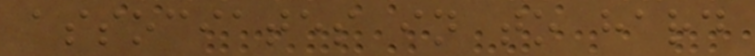associates in to hard
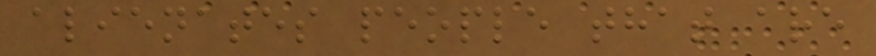alienates people that are
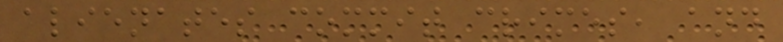alienates commit crimes, and
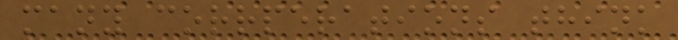many corrperations think
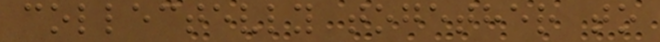collectevly together to
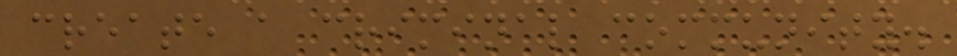create a criminal community.
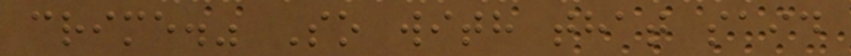crime." So with that said
